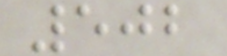502
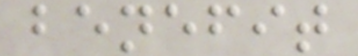benefit
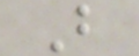B
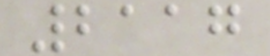2117
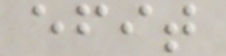efit
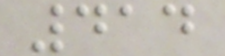414
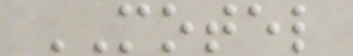MOTEL
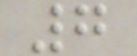7
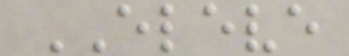ELEVE
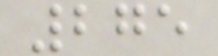275
